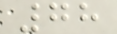78
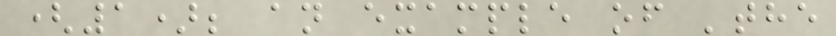(1); an example of 'the
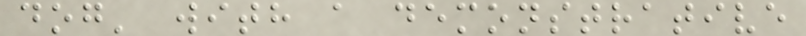dog' with a demonstrative
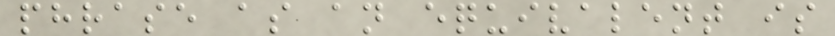phrase as an equivalent is
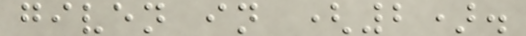given in (2).
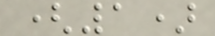(1)
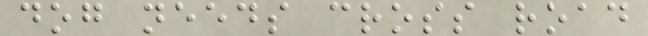dog needs cross road
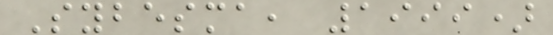Sybesma, 1999)
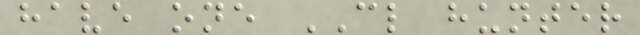have one CL hunter
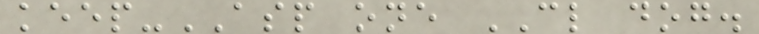keep-ASP one CL dog.
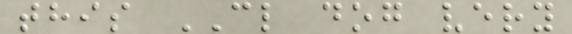this CL dog very
